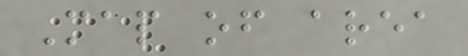Map of area
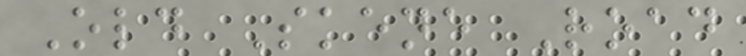Old Skene Road
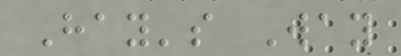Hay's Way
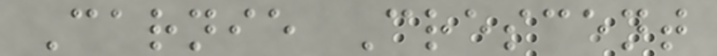Carnie Crescent
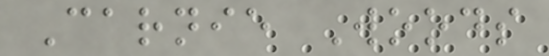Carnie Woods
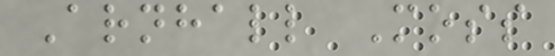Arnhall Moss
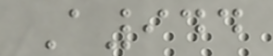A944
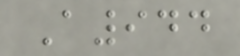A944
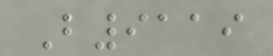B9119
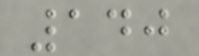140
